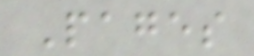Pages
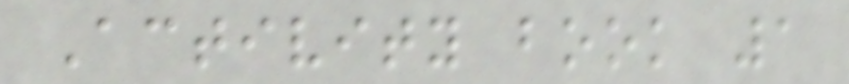Activity book 1
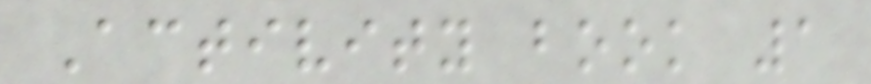Activity book 1
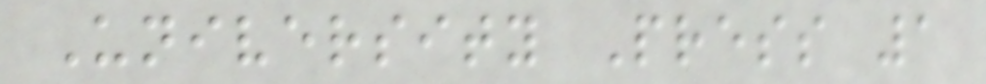University Press 1
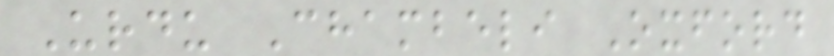Urdu Chambeli Oxford
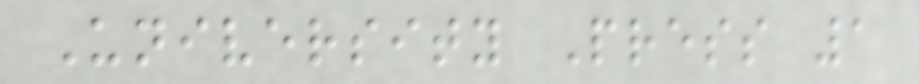University Press 1
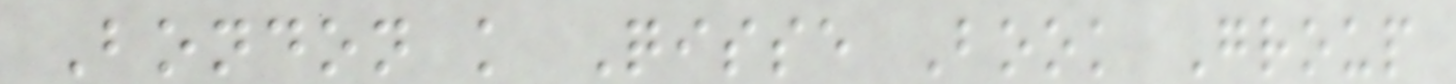Bondon k Qisse Book Group
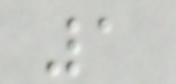1
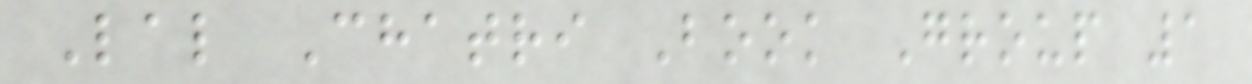Lal Chatri Book Group 1
